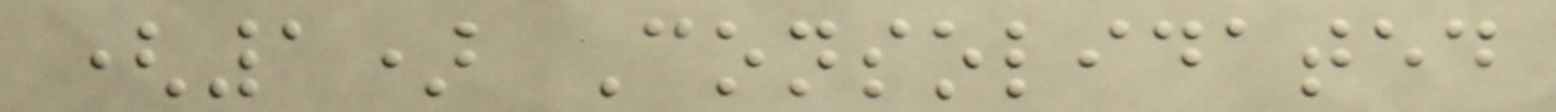(1) Consolidated
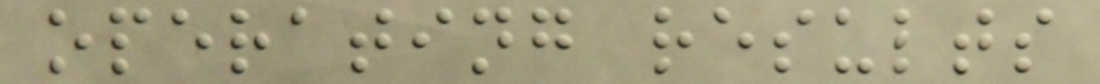operating results
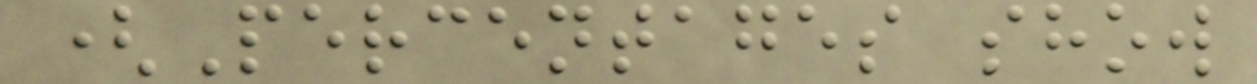(Percentages show
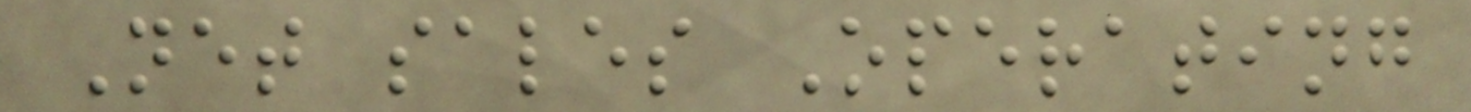Net sales Operating
